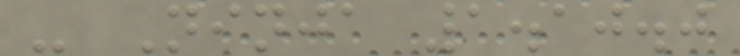- Ninja 1.10.0
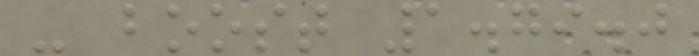- boost 1.79.0
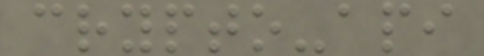crypto-api
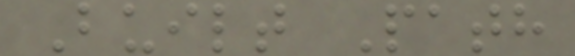Built Path
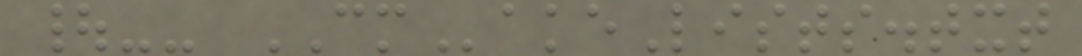|-- CMakeLists.txt
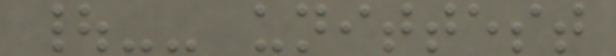|-- unittest
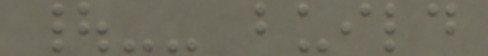|-- build
